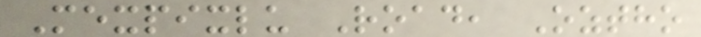Mexpixlu Road, Oztho
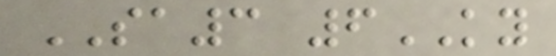SA3 6KY
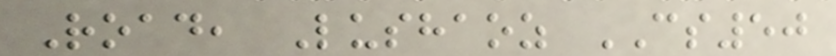Road, Lushaoz CS50
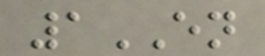1EN
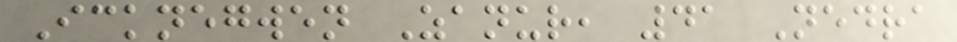Icknegwen Zanur, 41 Nedra
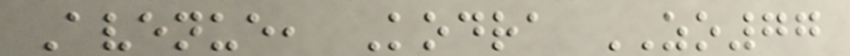Avenue, Kodra ZO77
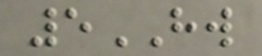5HW
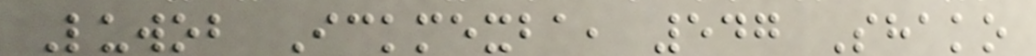Luwob Ickmexba, 547 Shako
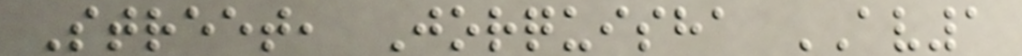Street, Jorquisha AV1
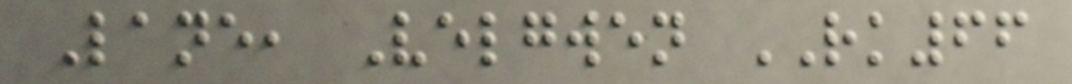Lane, Velgwen RK66
